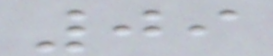09
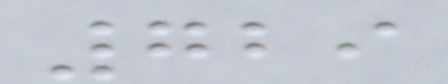729
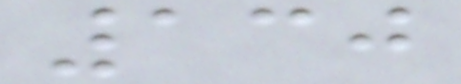130
